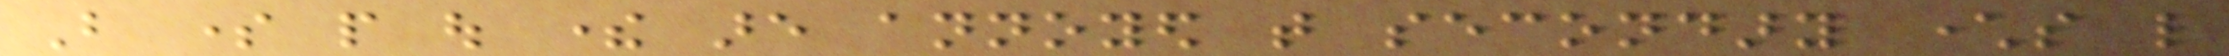But some people out there are annoyed that secondary characters like
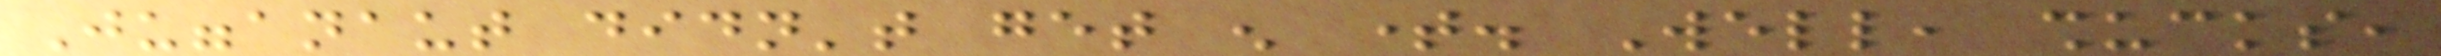Jugganaut didn't get enough time. Well, shucks,
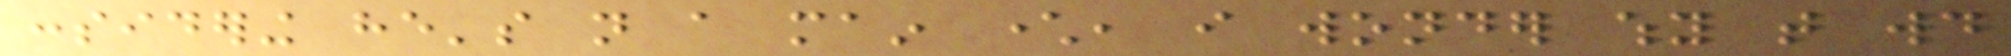considering he's not a main character, i wonder why that would
